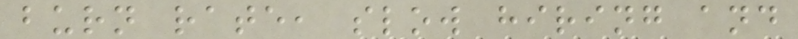burn rate, slow hiring and
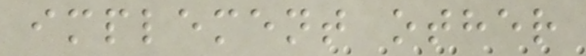implement other
